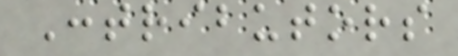Contributors
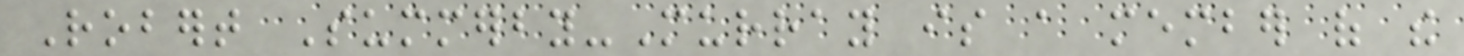Robert Summerby-Murray is a member of the
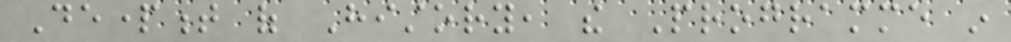Department of History, the Programme in
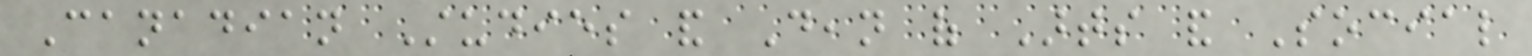Canadian Studies and Dean of Arts and Social
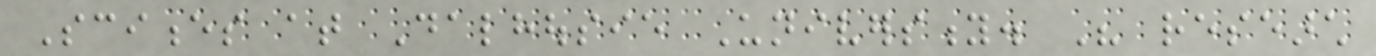Sciences at Dalhousie University. His research
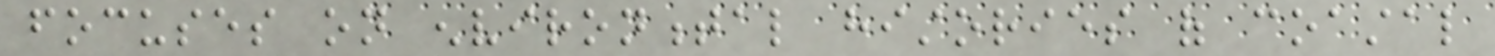focuses on environmental histories of coastal
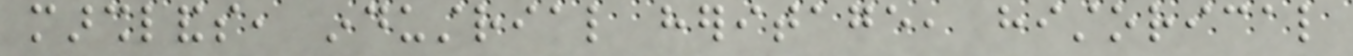marshlands, industrial heritage, historical
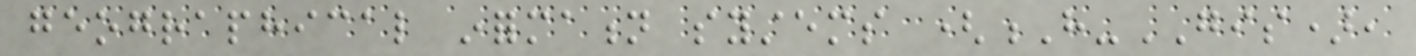geographical information systems (H-GIS),
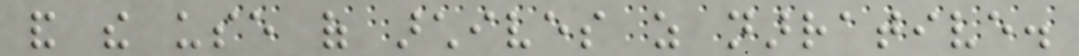and the use of archives as narrative.
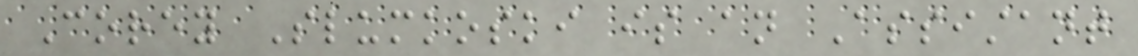Corey Slumkoski is an Assistant
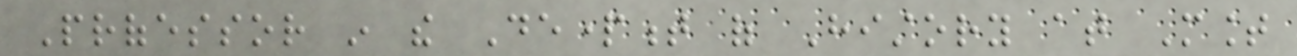Professor in the Department of History at Mount
